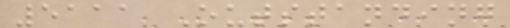5111 Outstanding
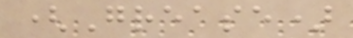(Grease)
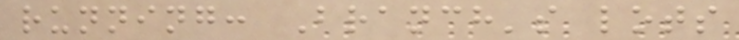running: Branch's lots
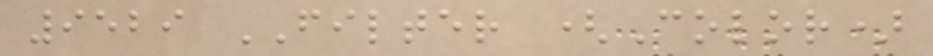9529 FILTER (Color)
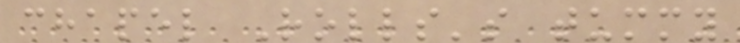chapel Rolls's tummy
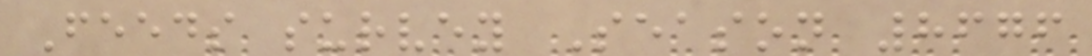Feeds survey Season 8676
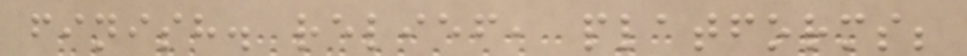finish. relief, platforms;
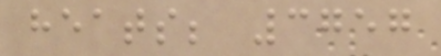heats; 3757
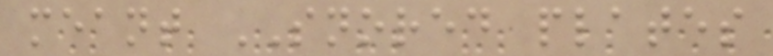meant SNORED plates
